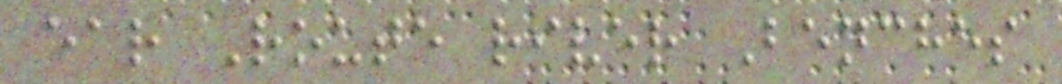ear Route river Benches
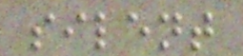silent
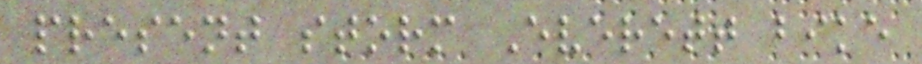present storm Everett bike
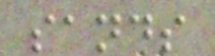sands
